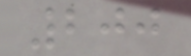200
